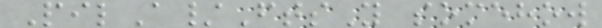PilA/FtsY somehow
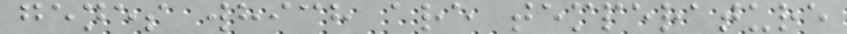genes which are temperature
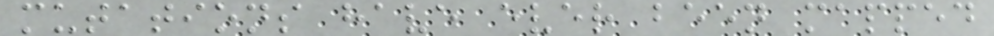mutations have ever been mapped
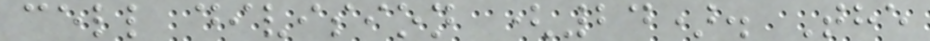cell division (24). The
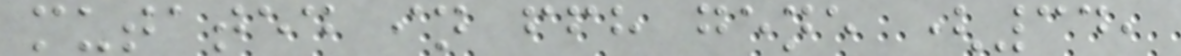mutated in ffh gene (34,
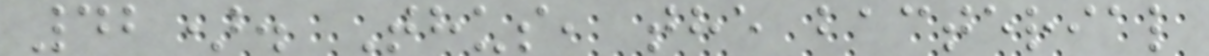42). Thus, the bacterial
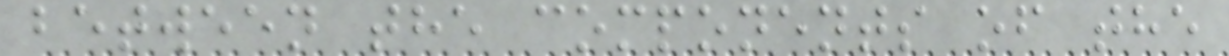between the components of the
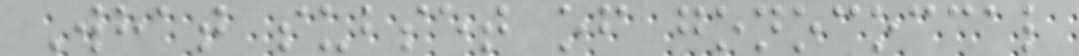What subset of gonococcal
